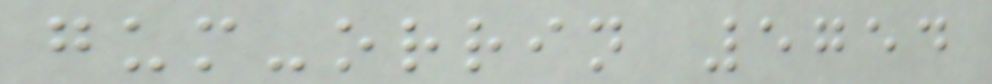gum-orrin 5754
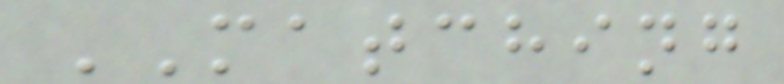MATCHING
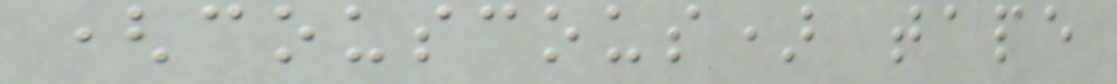(couscous) tape
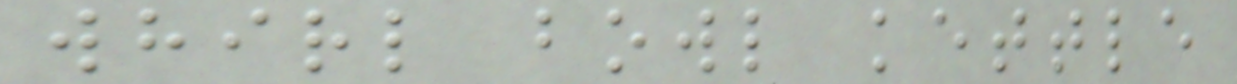whirl bowl kettle
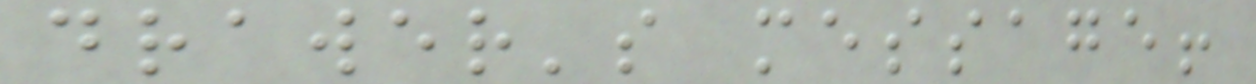drawer's message!
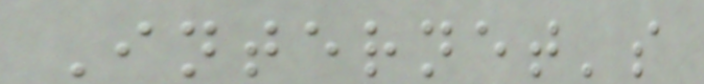Internet's
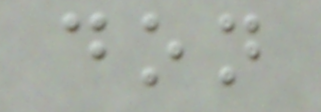don
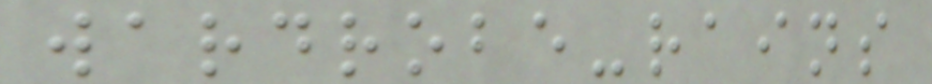wardrobe-rains
